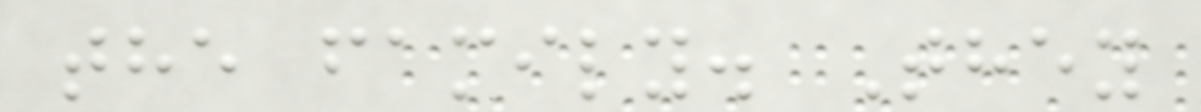the family. They
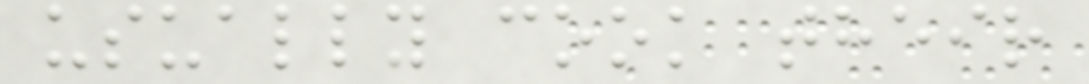usually cook their
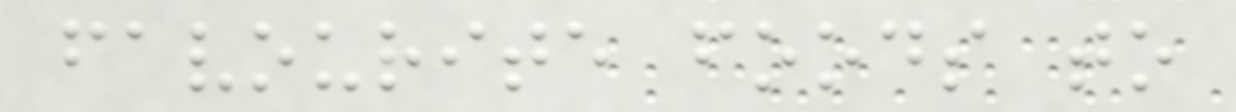favourite foods to
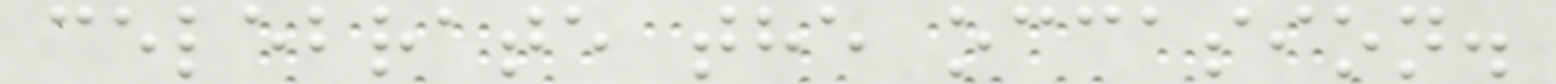celebrate the occasion.
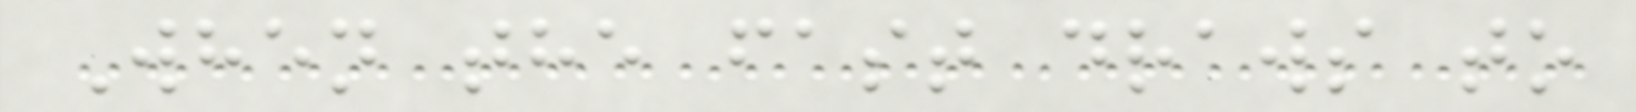When the fast draws to
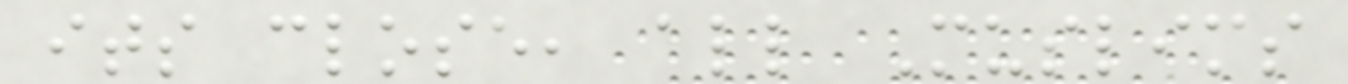its close, all Muslims
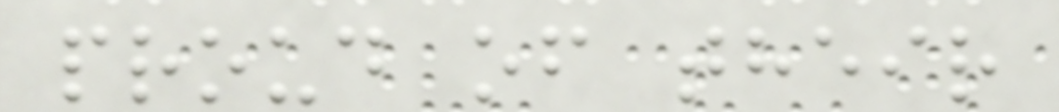proud of their
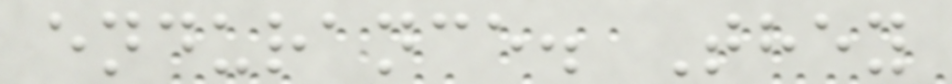endurance. They
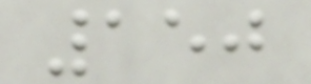150
